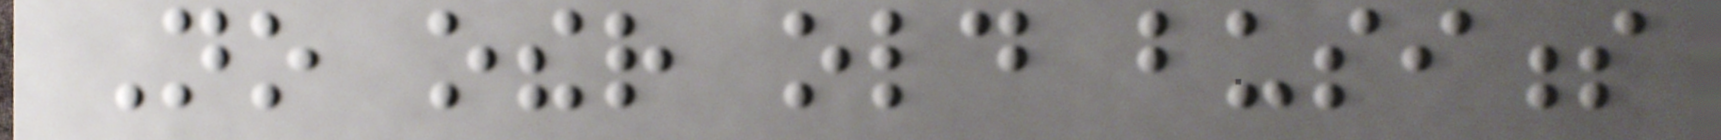No other old business
